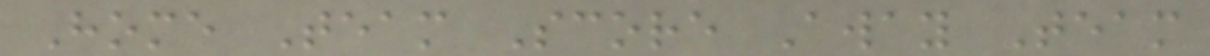Home Team Score Away Team
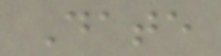Date
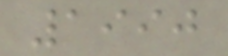1990
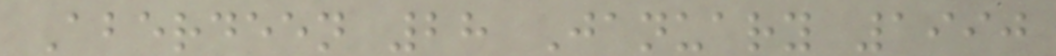Aberdeen 28 January 1990
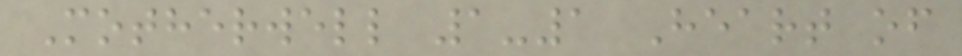Motherwell 1-1 Heart of
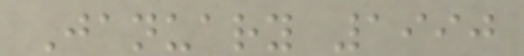January 1990
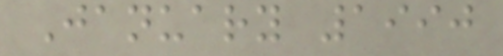January 1990
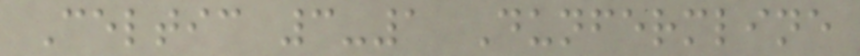Celtic 3-1 Dunfermline
